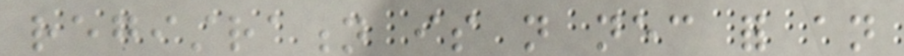registration is not necessary for an
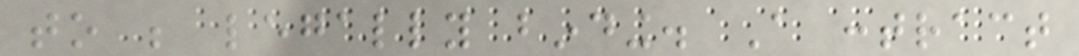to be legally binding. A contract
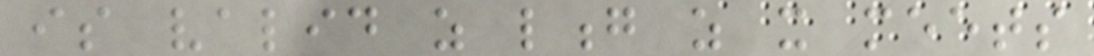is valid as long as it meets
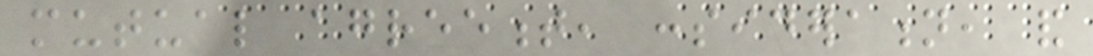mutual agreement, consideration, and
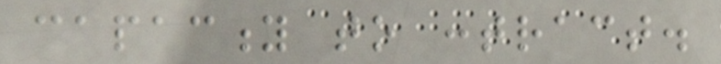capacity to contract.
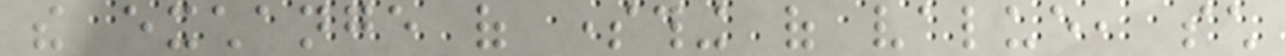the exchange of something of value, such
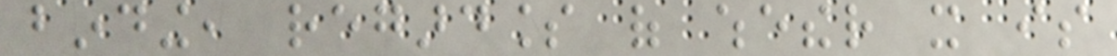binding, regardless of whether it is
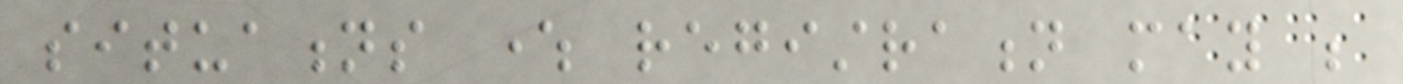situations where registration may be
